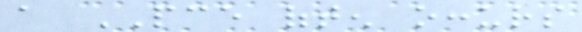a PCE often occurs
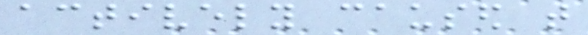actively caused that
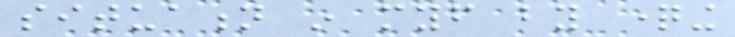situation in myself by questioning
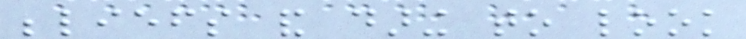beliefs and daring to look
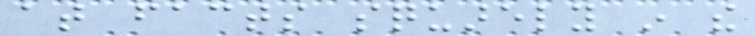at facts squarely in the
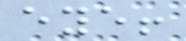eye!
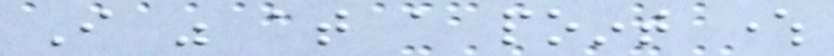I was at a point where
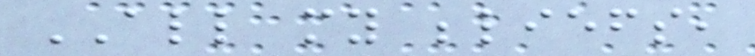ALL my beliefs,
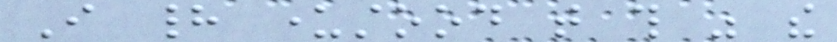I had understood that this was the
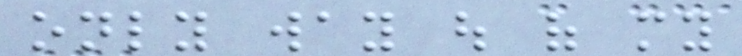only way out of my
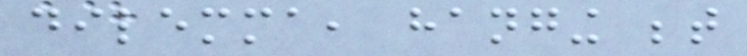dilemma, hanging between
